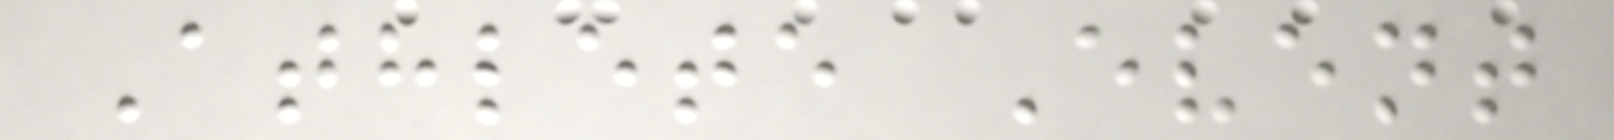Athlete Event
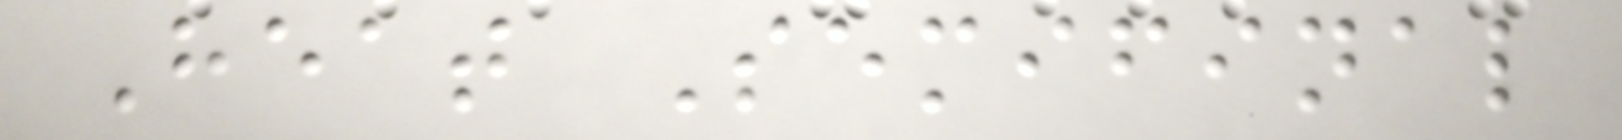Heat Semifinal
